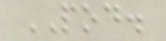POD.
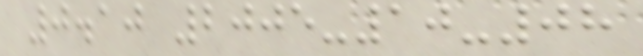0.10 2005-10-08
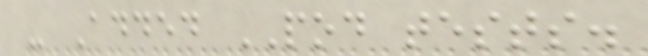- Added POD tests.
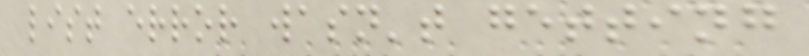list error wasn't getting
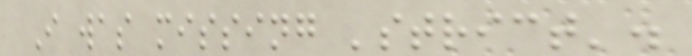I was missing 'strict'.
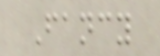Fancy
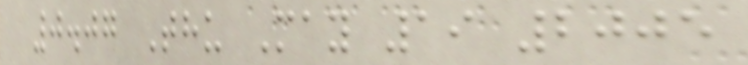0.07 Thu May 19 2005
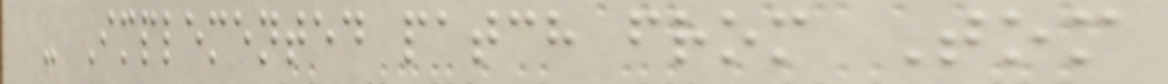- Implemented patch from Tom
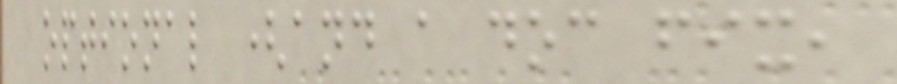optional (and a doc fix,
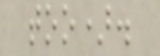too).
